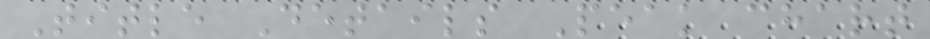Title Details Peak chart
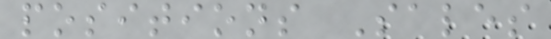positions Sales
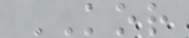KOR
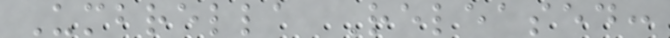Umbrella Released:
